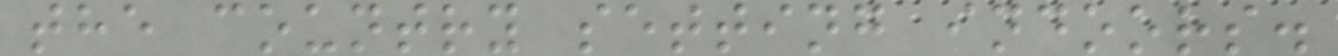the country setting indoors.
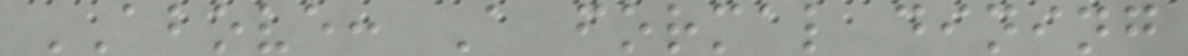ABOVE: A formal dining
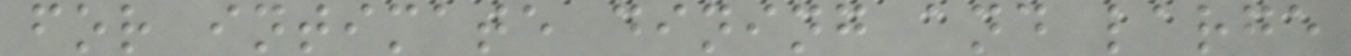for intimate dining and large
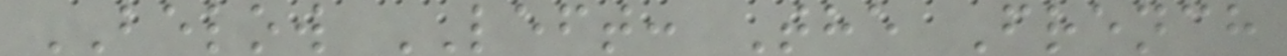BELOW LEFT: The French
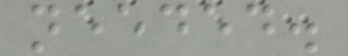needed.
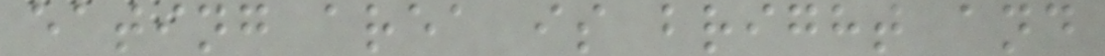eating area is bright and
